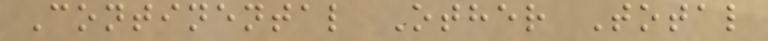Continental Other Total
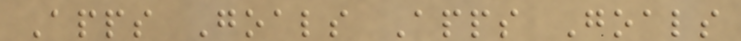Apps Goals Apps Goals
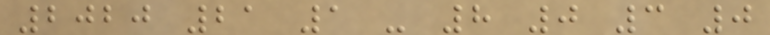2020 21 1 - 8 0 3 0
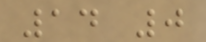14 0
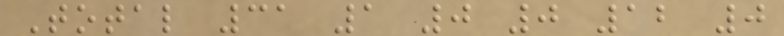Total 31 1 0 0 12 0
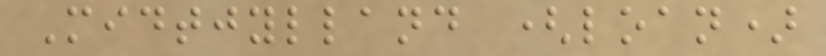Midtjylland (loan)
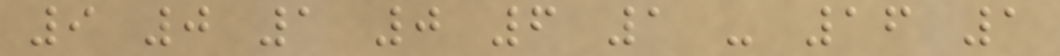9 0 1 0 6 1 - 16 1
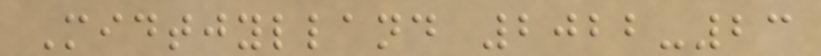Midtjylland 2022-23
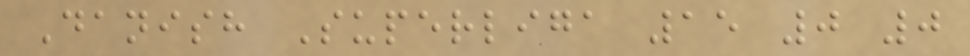Danish Superliga 15 0 0
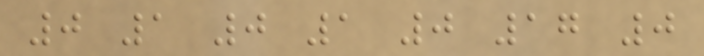0 1 0 1 0 17 0
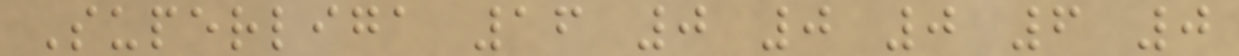Superliga 16 0 0 0 6 0
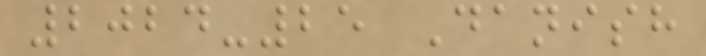2024-25 Danish
